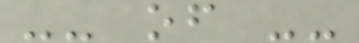-- of --
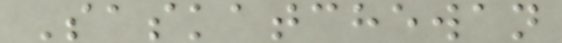Saskatchewan
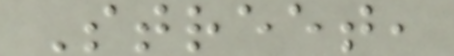Street,
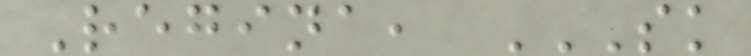Regina, SK
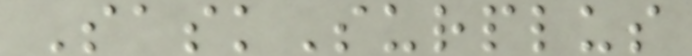SaskSurplus
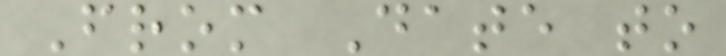From Date to
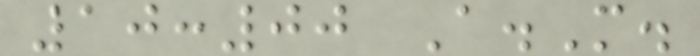10:00 A.M.
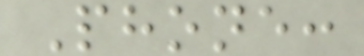Phone:
